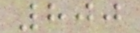800
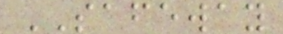SAFEWAY
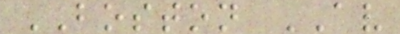BOSTON AV
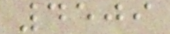4509
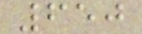650
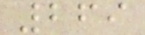269
